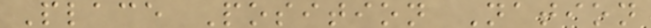Place Position Nation
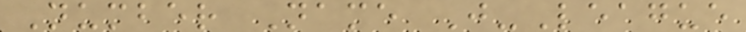Number Name J-League
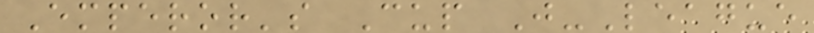Emperor's Cup J-League
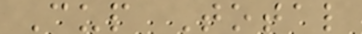Cup Total
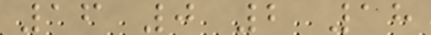16 0 2 18
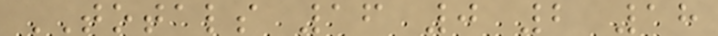TOTALS 16 0 2 18
